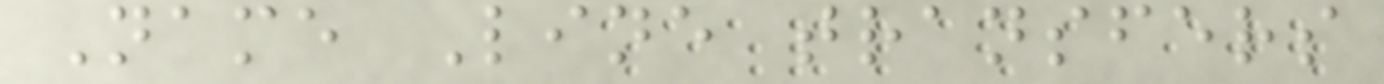Name Line transfers
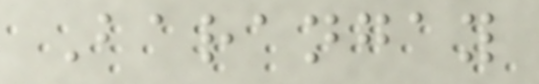Barangay
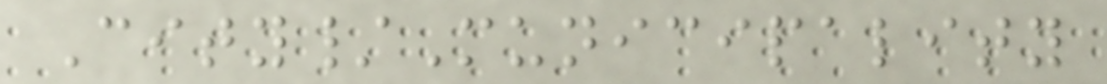City/Municipality
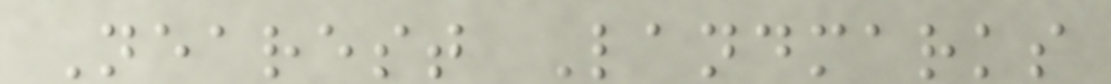Nearest Landmarks
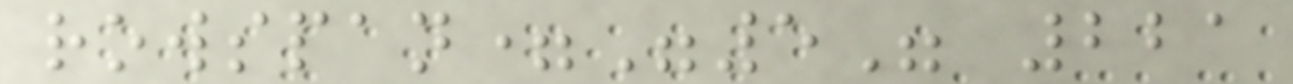rowspan="5" 221
